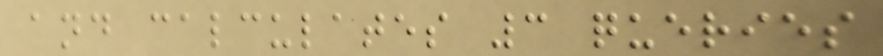and calculates 3 queries
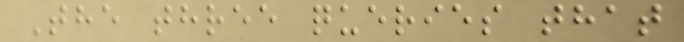The three queries that
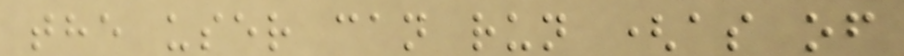the user can run (as of
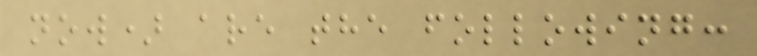now) are the following:
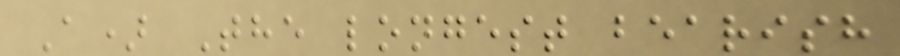A) The longest bearish
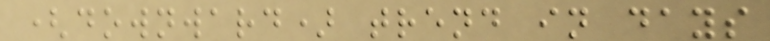(downward) trend in days
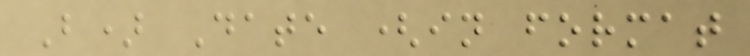B) Date (in format
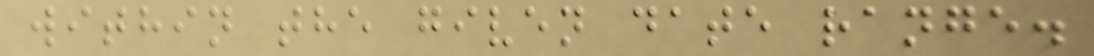within the given date range.
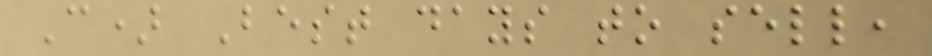C) Best days to sell,
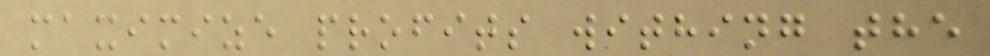maximize profits withing the
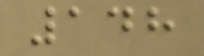148
